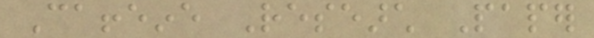Caffeine Research Paper
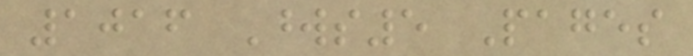1016 Words5 Pages
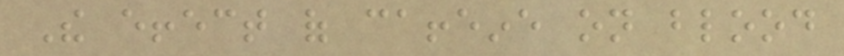The effect of caffeine on blood
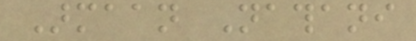Armaan Nathani
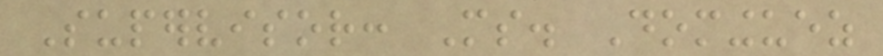Supervisor: Ms. Dominguez
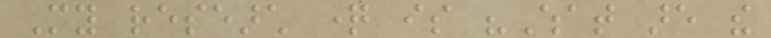My research question is "What are the
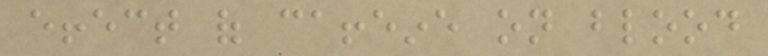effect of caffeine on blood
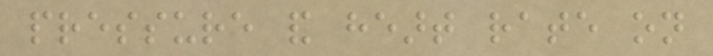pressure and heart rate on
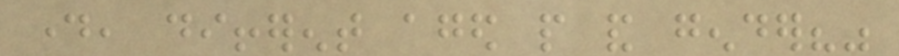day, different aged people and gender?"
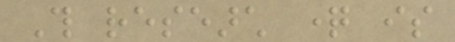This research question is
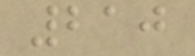210
